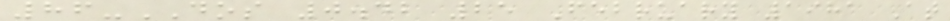86-DOS 0.42 25 February 1981 At
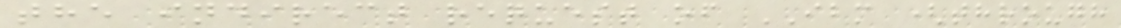the indirect request of IBM (through
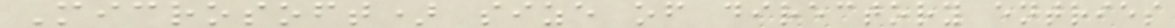Microsoft) size of directory entries
